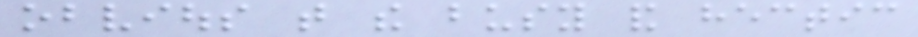obvious that the busy and hectic
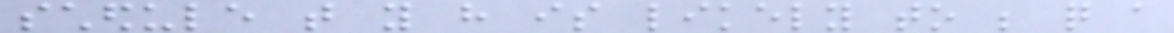schedule that you have is likely to be quite a
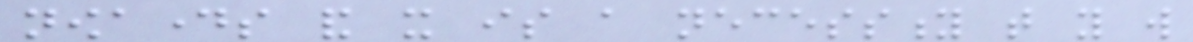nowadays and it is a necessity that you will
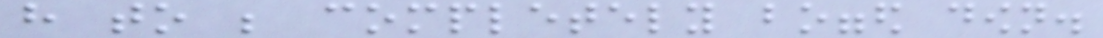have to be completely bogged down.
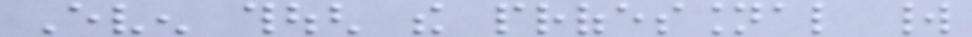Even though the professional world
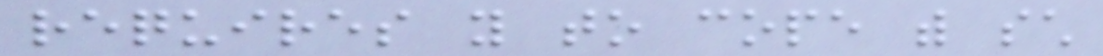requires you to cope with such
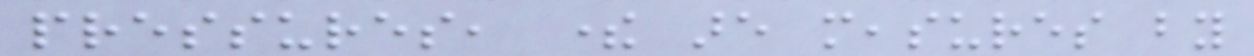pressures, there are measures by
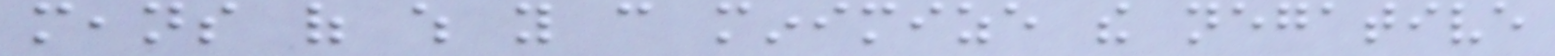means of which you can minimize the negative
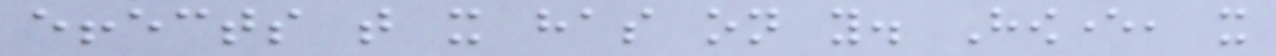effects that it has on you. However, it
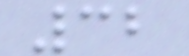32
